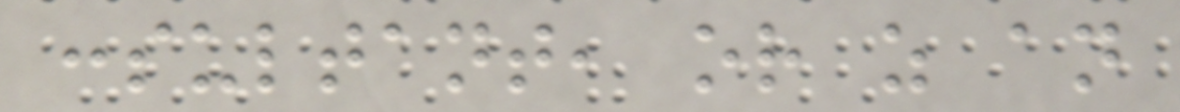consultant, or as an
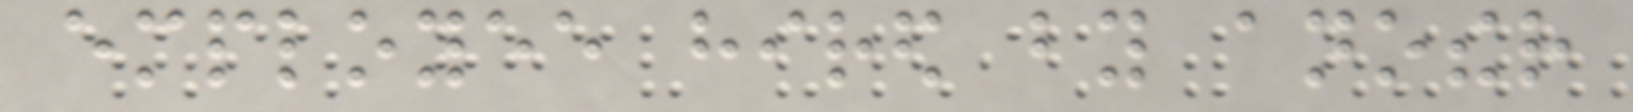employee hired by another
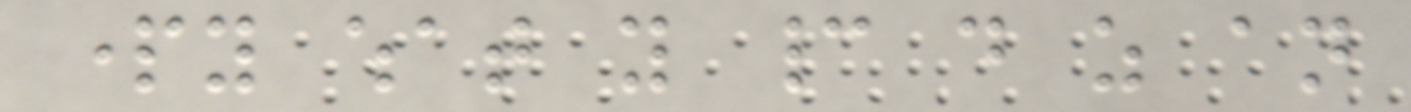party what you cannot do as an
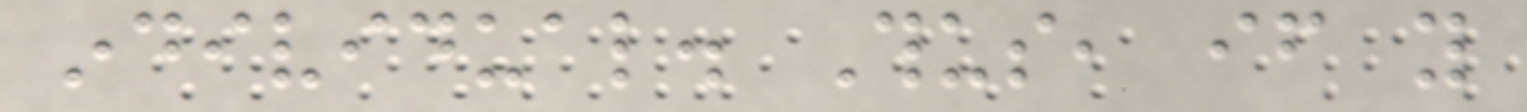individual. Thus, if you
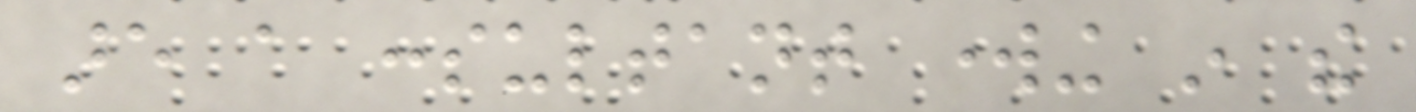are a consultant working in the
